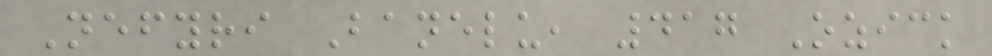Nefyri Banelu, 417 Ozick
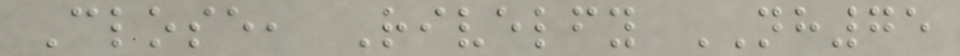Close, Rivelfy NH75
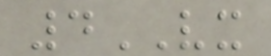4VX
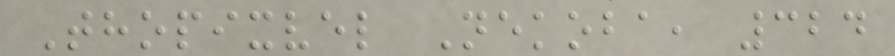Thopixvel Nekoba, 324
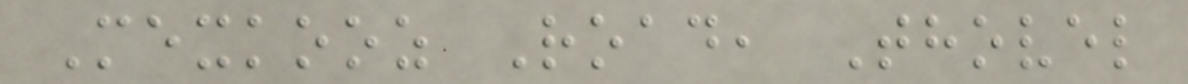Mexkooz Road, Thovel
